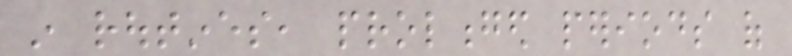in routines, prolonged periods of
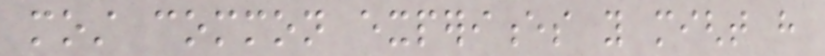most common experiences you might have
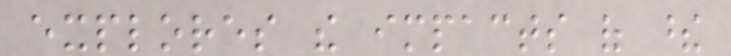explores the impacts of these
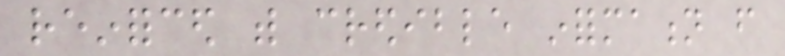reinforced with credible information from
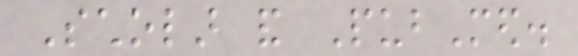Scholar and PubMed.
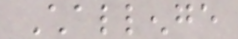Challenge
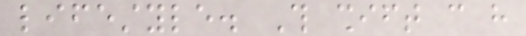lifestyle. This shift can have
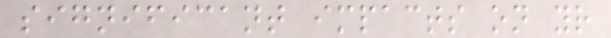significant impacts on your
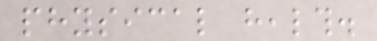physical health.
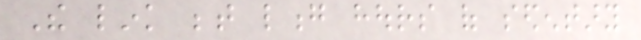The link between long hours of sedentary
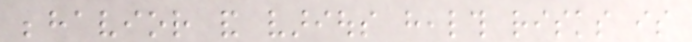behavior and various health risks is
